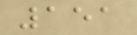151
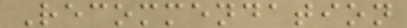Recommendation
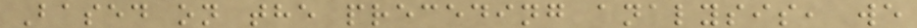Based on the preceding analysis, we
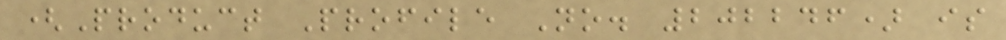(Product Profile No. 202246) is
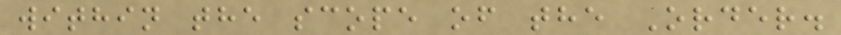within the scope of the Order.
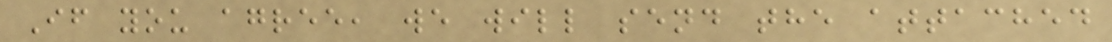If you agree, we will send the attached
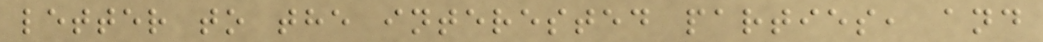letter to the interested parties, and
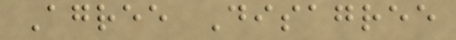Agree Disagree
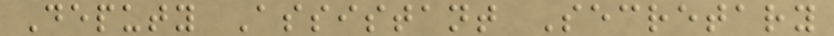Deputy Assistant Secretary
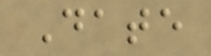Date
